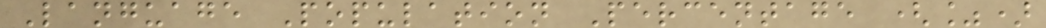Language Population Percentage (%)
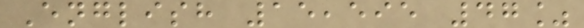English 15,595 47%
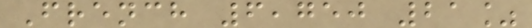French 6,750 21%
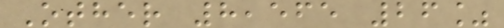Other 8,565 26%
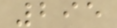295
